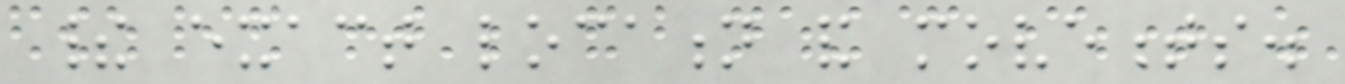their exact location and movements.
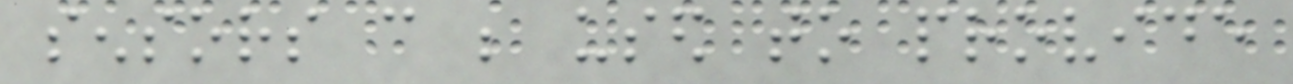sensors can be used to provide
